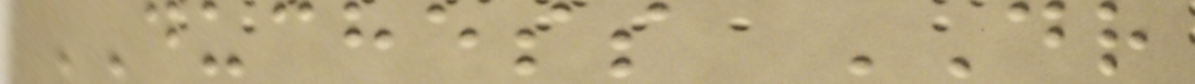DUCHESS DR
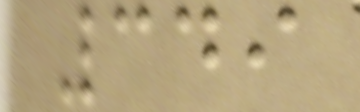349
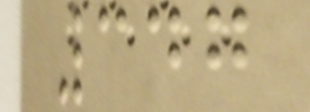347
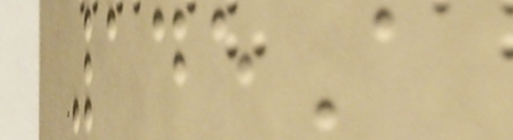145A
